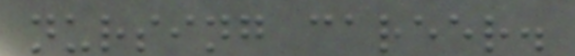nursing career.
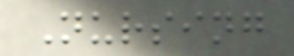Nursing
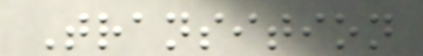Transition
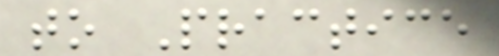to Practice
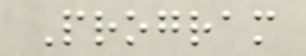Program
